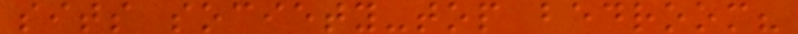sits society-top bedroom?
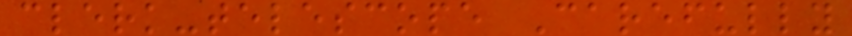clerk-telescope Carefully
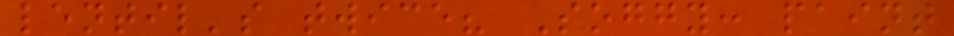lentil's twice? Soggy: paint
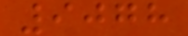9078
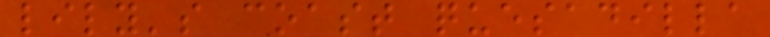lily's coast quesadilla
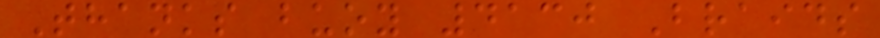Thanks buoy 4130 Braids
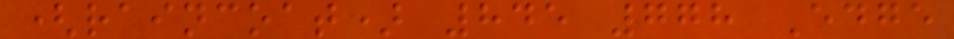(raincoat) 845 778 Edge
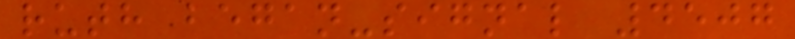ruth began-signal 4507
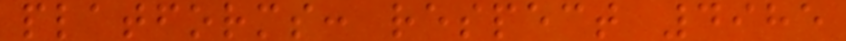platforms: respect 4985
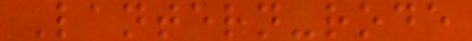Lantern-rode
